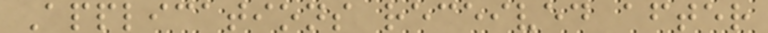Applications received after
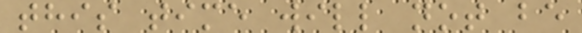this time will not be
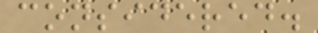considered.
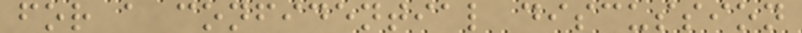for a confidential discussion
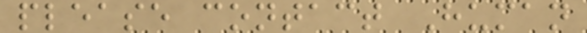please contact Human
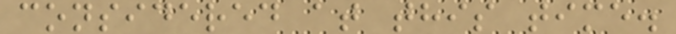considered at this time.
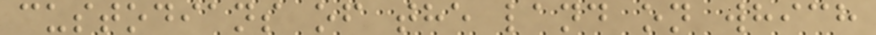custodians of the land on which
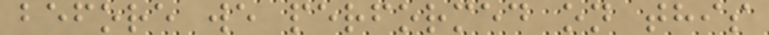before we performed on this
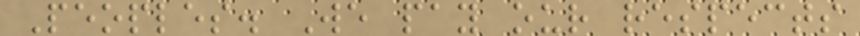Peoples. We pay our respects
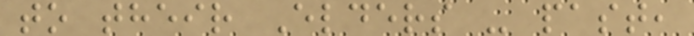to their Elders - past,
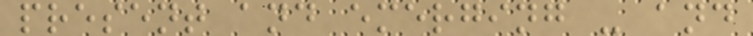present and emerging - and
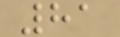81
